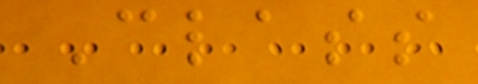Class
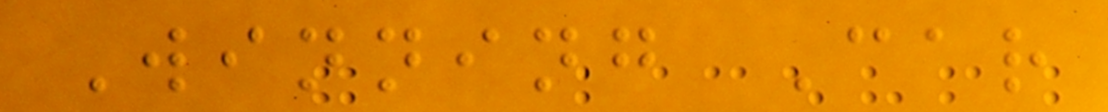Winning Car
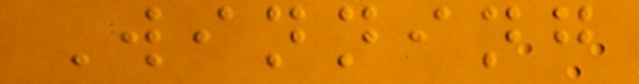Winning
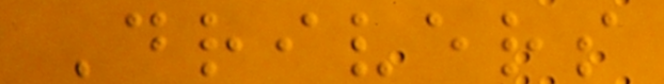Drivers
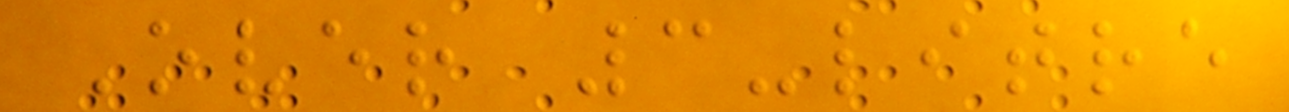Over 3-litre
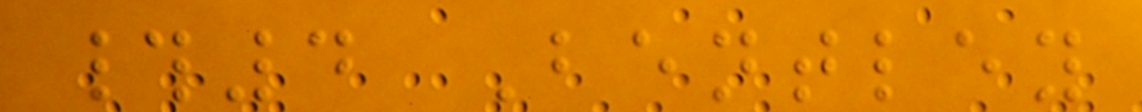#4 Bentley
